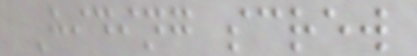Hiding screw
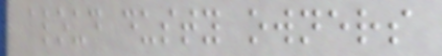aloud dusty owners
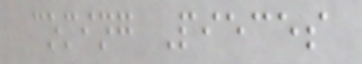coming Pieces
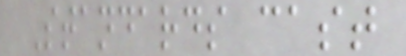Standards cast
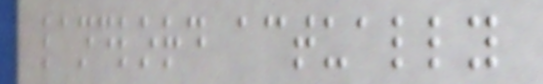landlord actually
